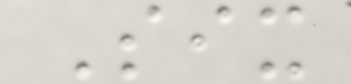Six
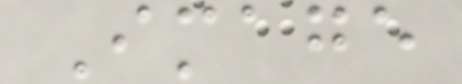Image
